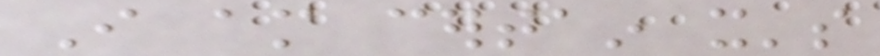I am certain it's
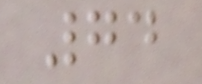74
